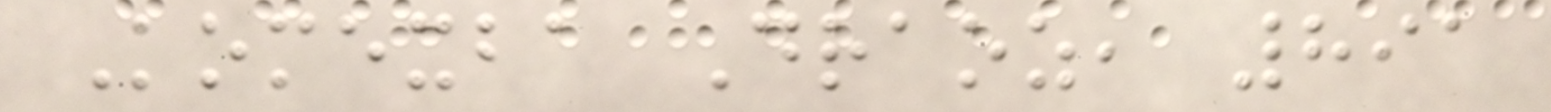Komexba Draoz, 891
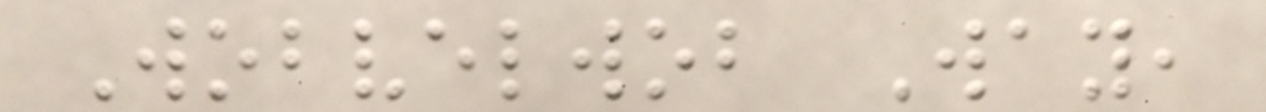Wobvelwob Way,
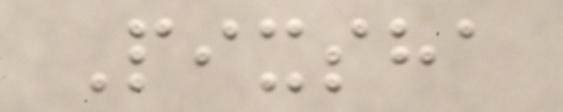Pixsha
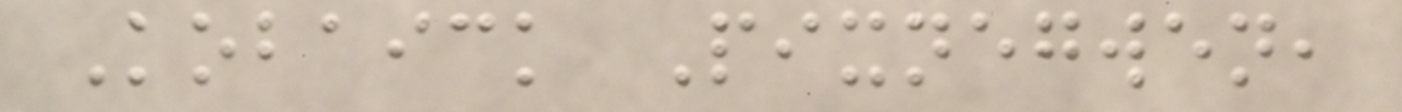Kobaick Pixnegwen,
